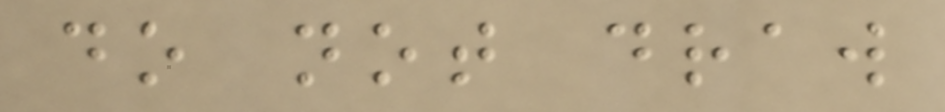do not draw
